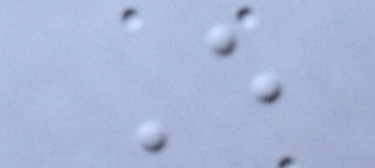E
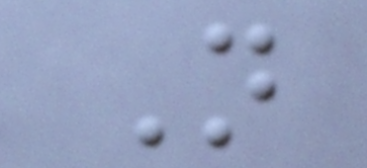N
